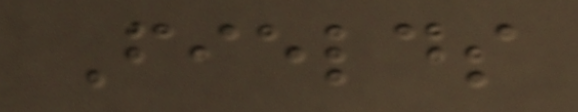Fields
